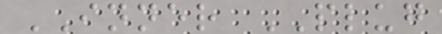INNER PLUG
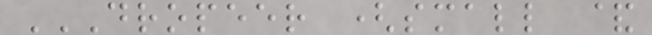DROPEER (SMALL &
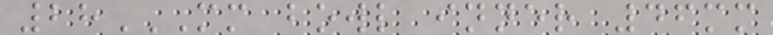28MM BOWL INNER 46MM
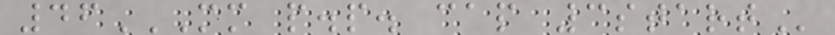46MM P.P. CAP 3START
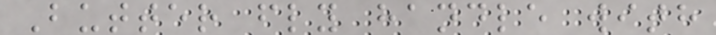Butter fly handle with
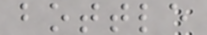bottle
